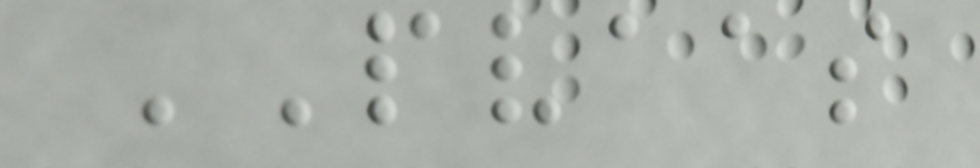PVAAS
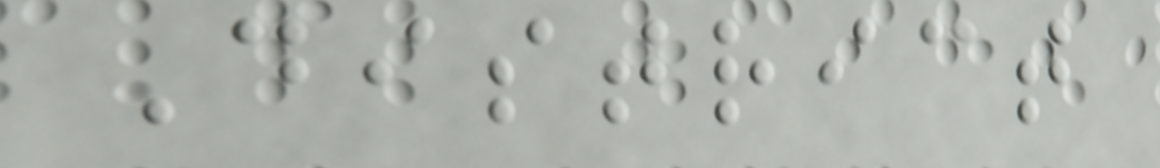District
